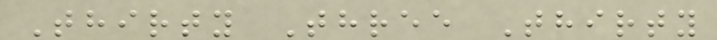Thirty Three Thirty
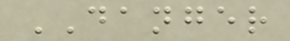DANGER
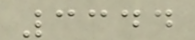3344
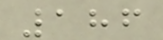186
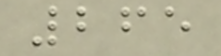265
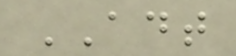ADT
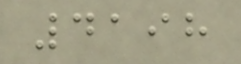4198
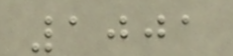1001
